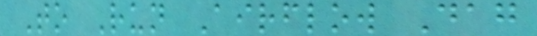To Run Airflow Dag
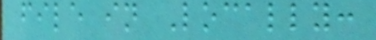file in Locally:
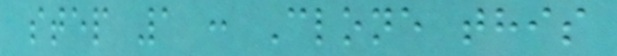step 1 : Clone this
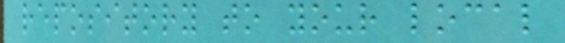repository to your local
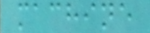machine
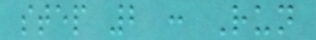step 2 : Run
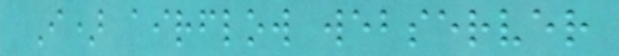I) airflow webserver
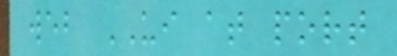web UI at port
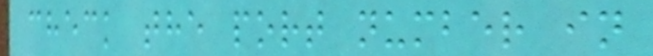check the port number in
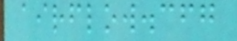airflow.cfg
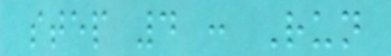step 4 : Run
